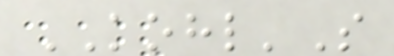KOHL'S
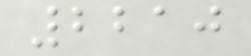2210
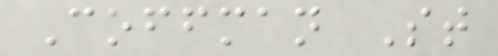Coffman St
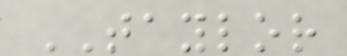TAYLOR
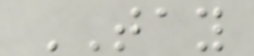TAY
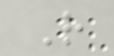R
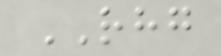RHG
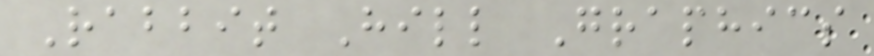Rabbit Hill Graphics
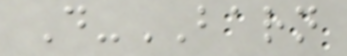D-BARN
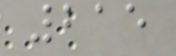215
